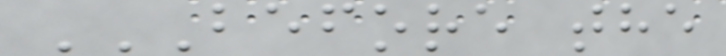BEFORE THE
